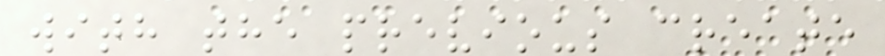with the previous create
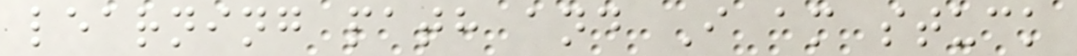learning path and I am stuck
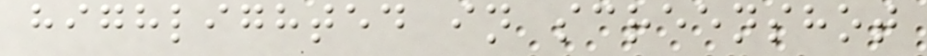highlighted in screenshot
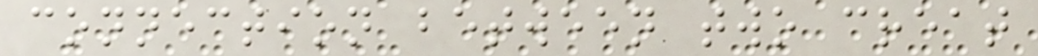connection between two creat
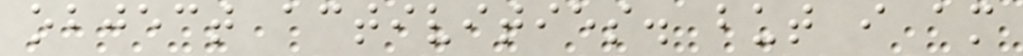object activities. but i am
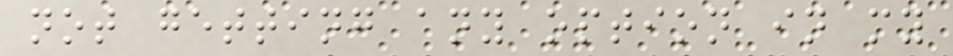not getting any option in my
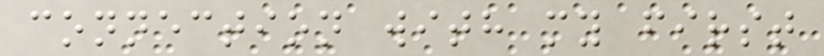connection with my first
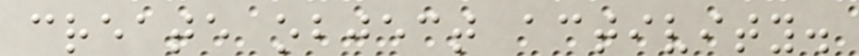create object activity.
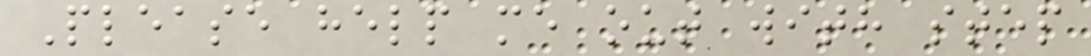Please help me out with step
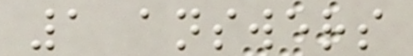1 answers
